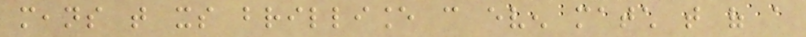means that its brilliance can even match that of a
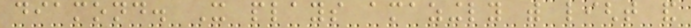diamond. It plays amazingly with light and
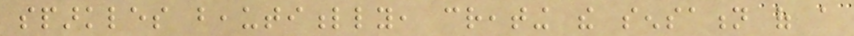sparkles beautifully, creating the sensation of a
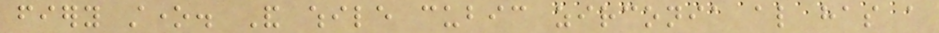fiery stone. And while cubic zirconia also has a
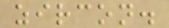zircon.
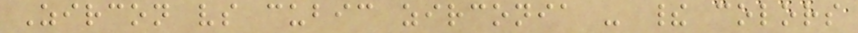Zircon vs cubic zirconia - their colors
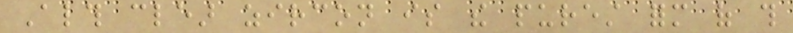Although clear zircon is the purest form of this
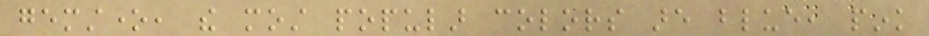gemstone, the most popular colors are blue, pink
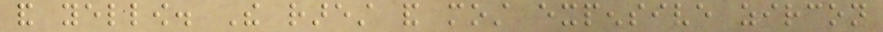and yellow. The rarest and most expensive zircon
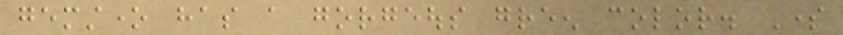gemstone has a gorgeous green color. Some
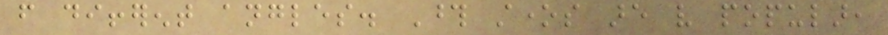from different angles. Those stones are very popular,
